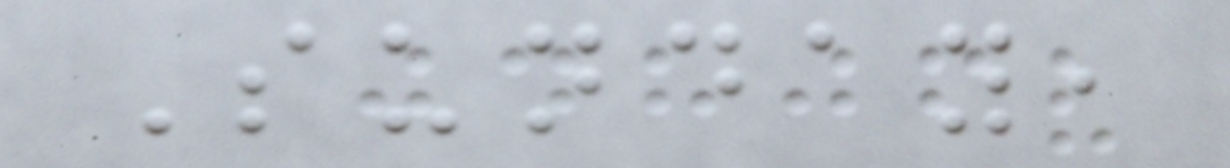Sunday,
